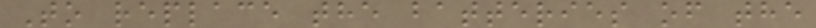To replace the batteries of the
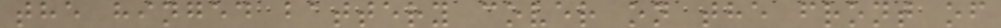the hinged battery cover on the front of
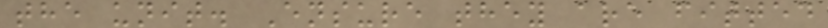the unit. Ensure they are fitted
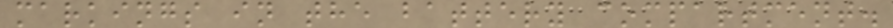markings in the battery compartment.
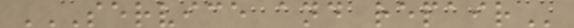SERVICE AND REPAIR
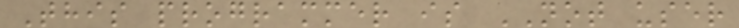This programmer is NOT user
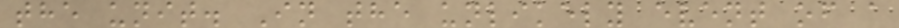the unit. In the unlikely event of a
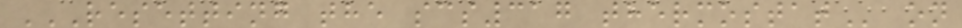RESETTING THE SCS317 THERMOSTAT on
